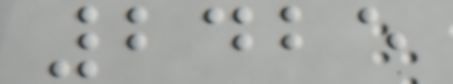2425
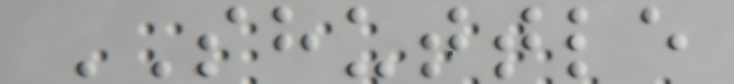SHUTTLE
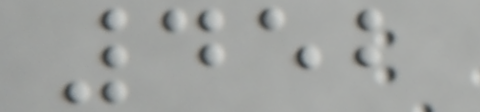452
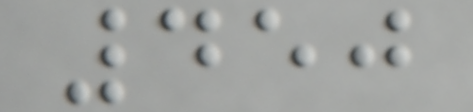450
